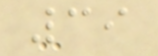39
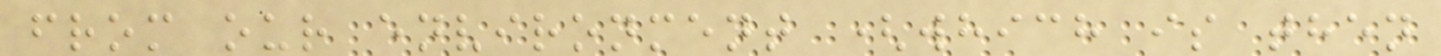from our environment (which is then
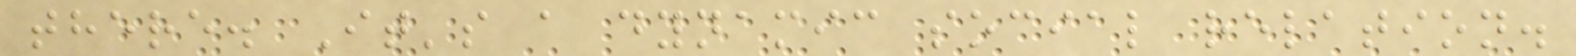there. It's a dynamic social relation.
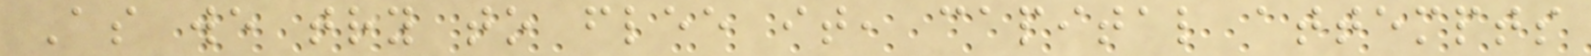As we try to flee it, capital attempts
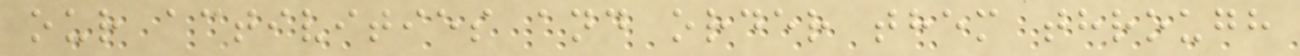our activities and order them through
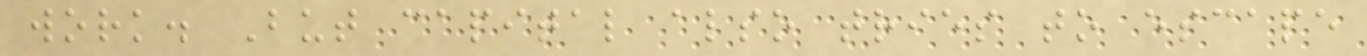work. But capital also tries to escape
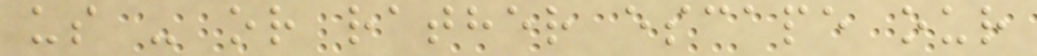us - or rather escape our
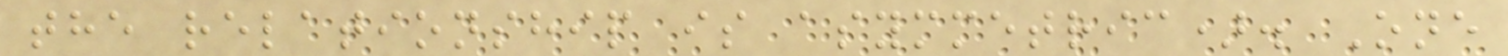the relationship is asymmetric). One
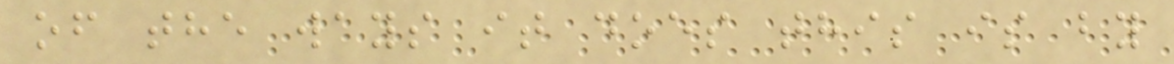of the ways it does this is by
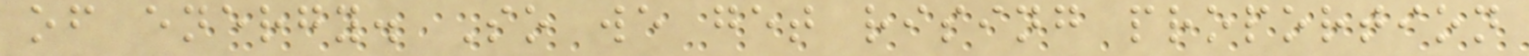of energy. So we get rising proportion
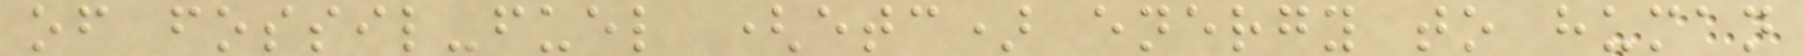of fossil-fuel (etc) energy to human
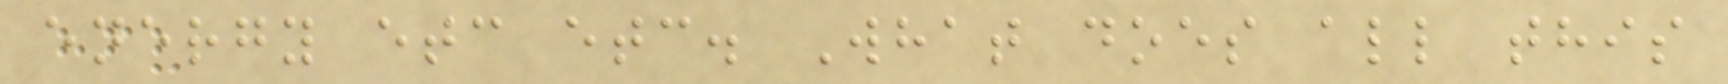energy etc etc. What does all this
